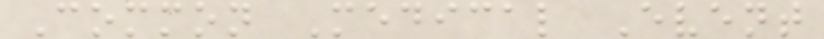Common Medical Event
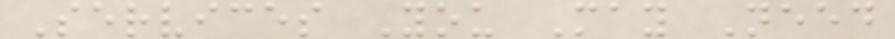Services You May Need
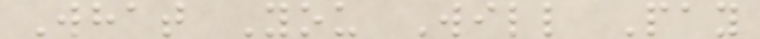What You Will Pay
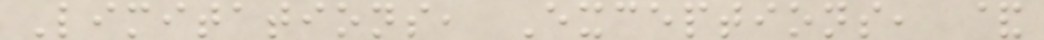Limitations, Exceptions, &
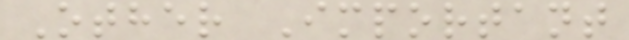Other Important
